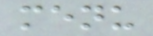menu
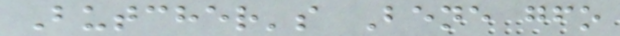Butcher's Bene gfo
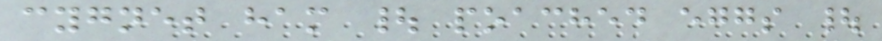cygnet ham | poached eggs |
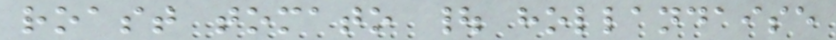roast tomato | hollandaise
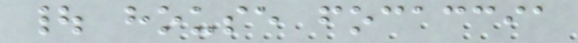| house focaccia
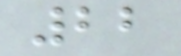22
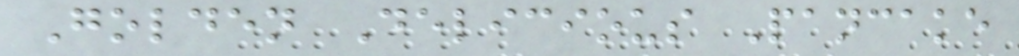Golden Delicious Pancake
